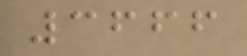3666
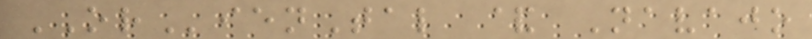ORienTal & Navajo
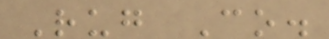Rug Co.
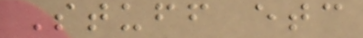Stuff etc
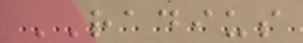RADIUS
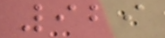929
